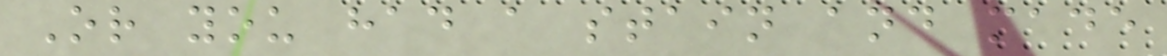Or you had a stain and made
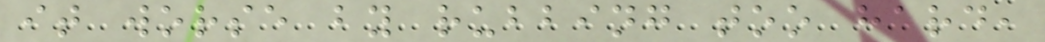it worse by rubbing too hard,
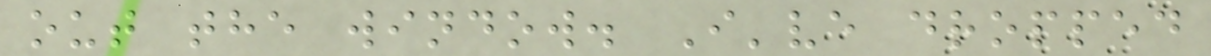out the window. I've dropped
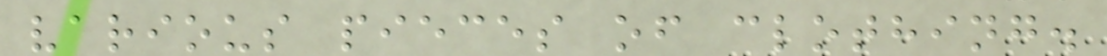various pieces of clothing.
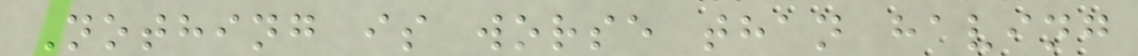Nothing is worse than having
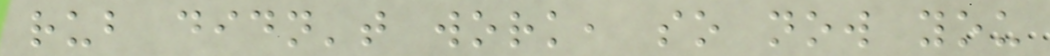rub didn't work, so now you
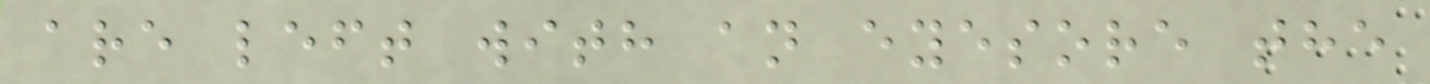are left with an eyesore the
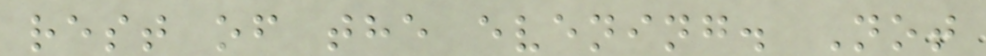rest of the evening. Not
